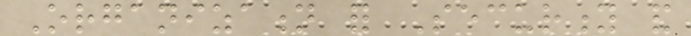Organization for Security and
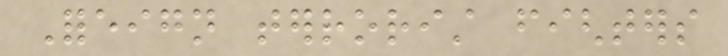Foreign terrorist fighters
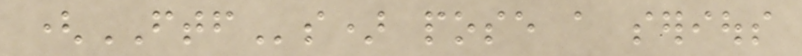(FTFs) pose a serious
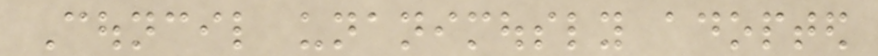Council unanimously adopted
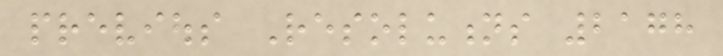previous Resolutions 2178
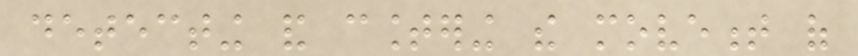detecting and countering the movement of
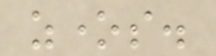zones.
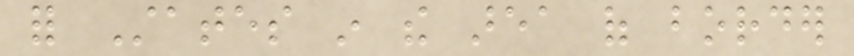for States in the area of border
